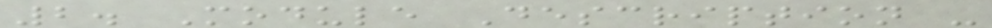2. Module Description -
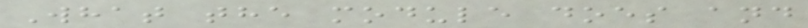What the module does and
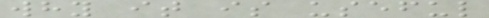why it is useful
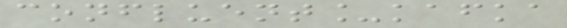confluent_kafka
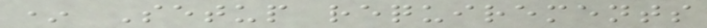* Setup requirements
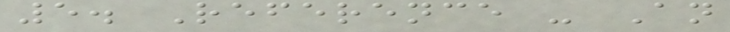5. Reference - An
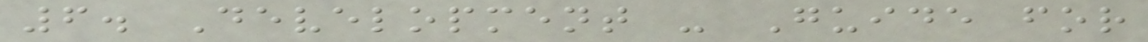6. Development - Guide for
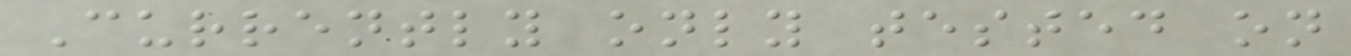Currently only tested on
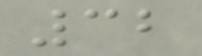32
